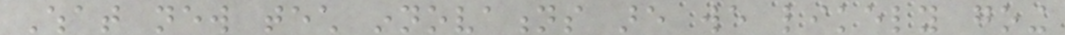What new tech innovations are we likely going
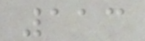113
